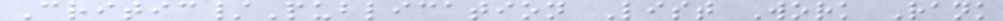Critic/Publication List Work Rank
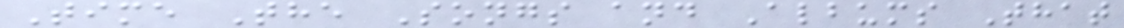Time The Songs and Albums That
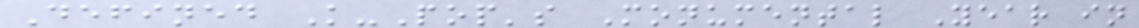Defined K-Pop's Monumental Year in
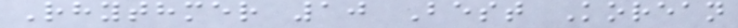Rhythmer 10 Best Korean
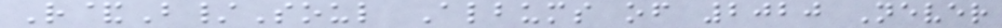R&B/Soul Albums of 2020 Never
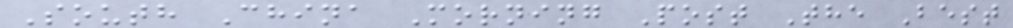South China Morning Post The Best
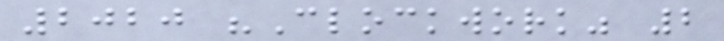2020 "Clockwork" 2
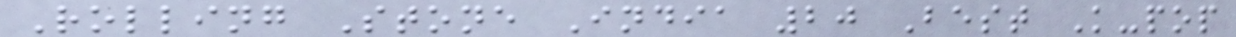Rolling Stone India 20 Best K-pop
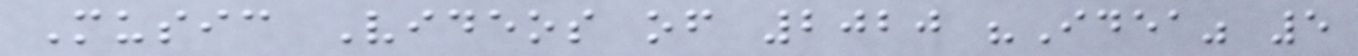Music Videos of 2020 "Idea" 5
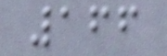166
